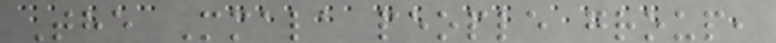The Mmala people group,
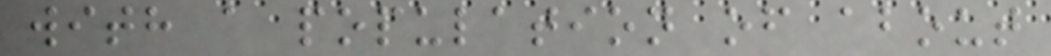with a population of about
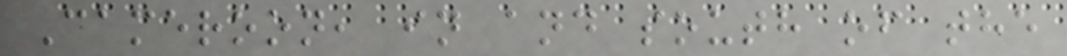Cameroon, in and south of the
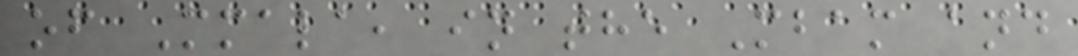of Mmala, in the Mbam and
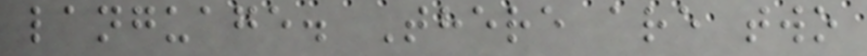language. There are two
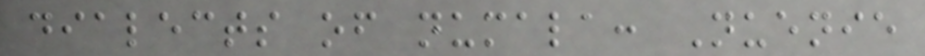dialects of numala: Nuenie
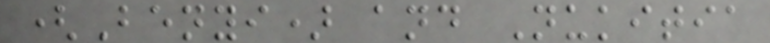(Benyi) and Nukitia
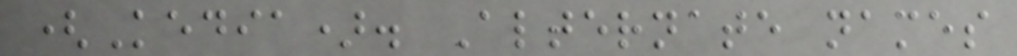(Kedia). Alternate names
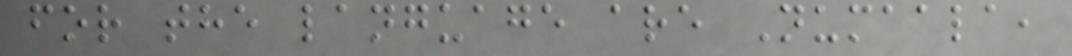for the language are Numaala,
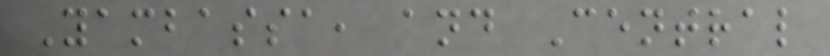Yambassa, and Central
